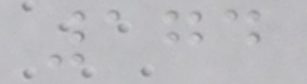174
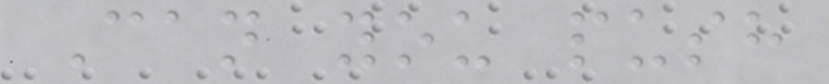Can you push
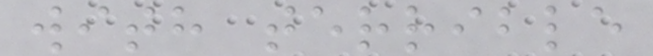with terrible
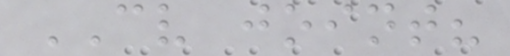CV joint?
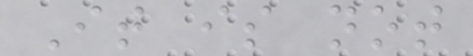It is not
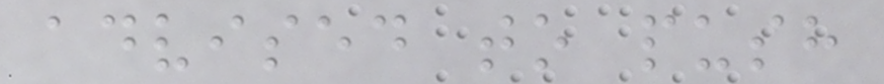advised to push
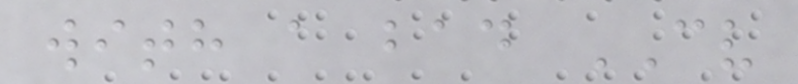with a bad CV
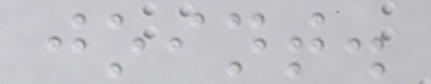joint.
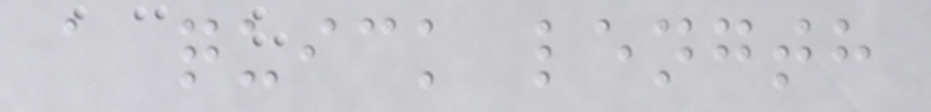a quick length
